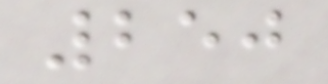250
